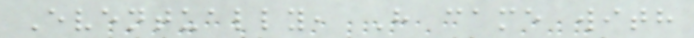Eventually, H came with
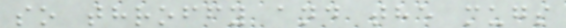so throffy and the mugs
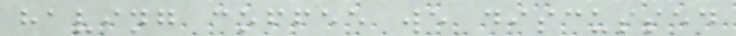having coffee we discussed
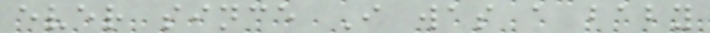ever since I was a baby
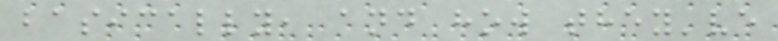basically, and how they've
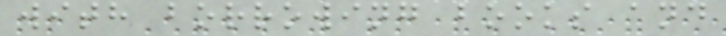with borrowing books and
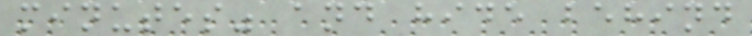minutes" and hide behind
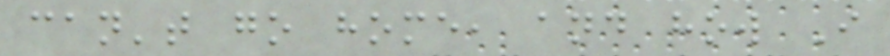can't go home, and how I
